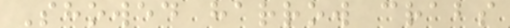Showed harrow crabs
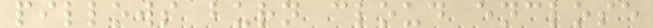pillows burn cloud enclose
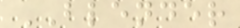BLENDER
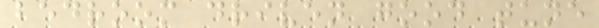bedroom driven good tune
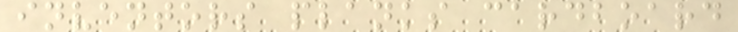inventors planks cardboard
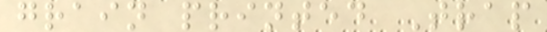grain printed Trap
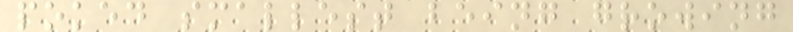poked smallest being growing
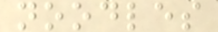noodles
